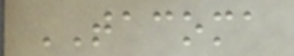TACOMA
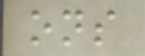ons
